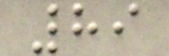89
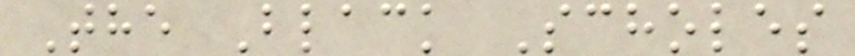The Black Scholes
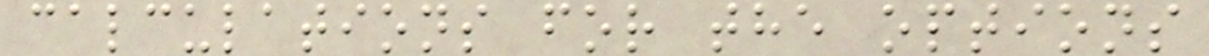calculations for the options
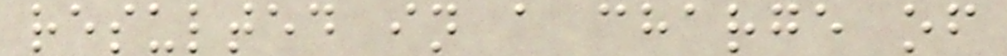resulted in a charge of
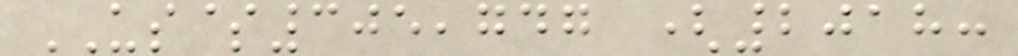US$305,747 (2018:
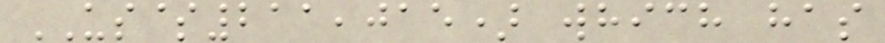US$211,015) which has
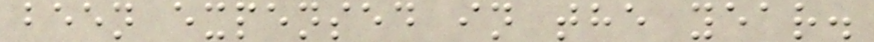been expensed in the year.
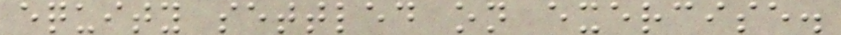equity settled on exercise.
